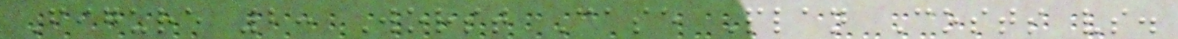Figure 2: Worst Case Plan Costs vs.
